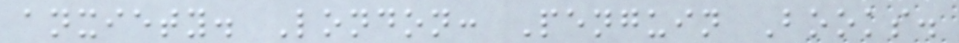anxiety. London: Penguin Books.
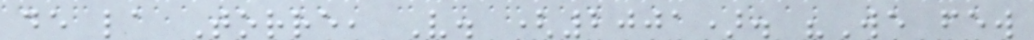de la Torre, V. (2001). "We few
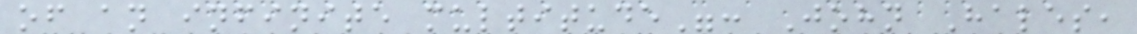of an infinite multitude": John Hales,
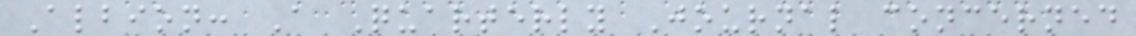Albion: A Quarterly Journal concerned
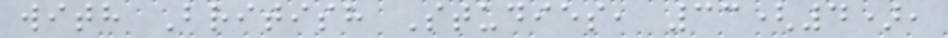with British Studies, 33(4),
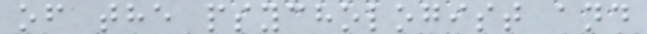of the psychologist and
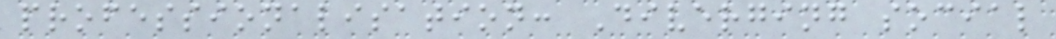professionalisation: Diverging social
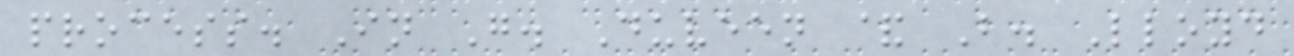process. In G. Duveen & B. Lloyd
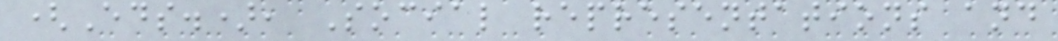(Eds.), Social representations and
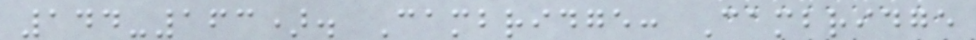144-163). Cambridge: Cambridge
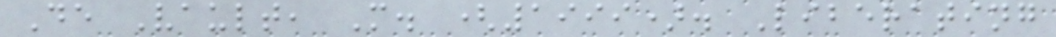De Vault, M. (1999). Liberating
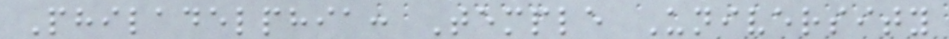Philadelphia: Temple University
